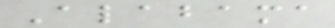Alabama
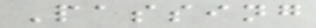Passing
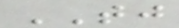TJ
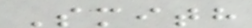Smith
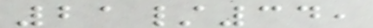21/34,
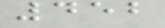452
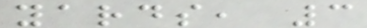yards, 3
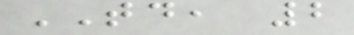TD, 2
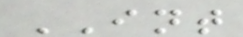INT
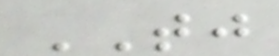TJ
